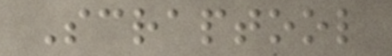Scraptool
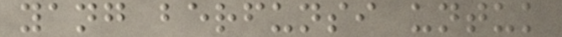yang berfunsi untuk
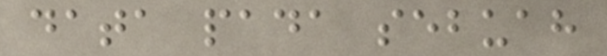data pada sebuah
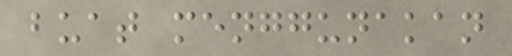buat menggunakan
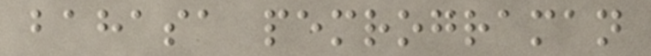bahasa pemrograman
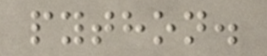python.
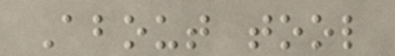About tool
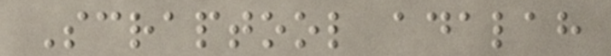Scraptool adalah
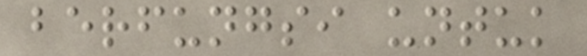berfungsi untuk
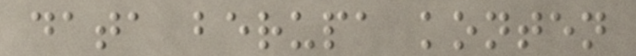data berupa konten
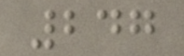247
